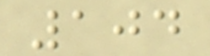104
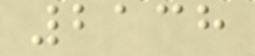2138
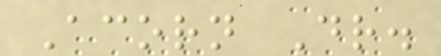Acorn Dr.
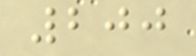200
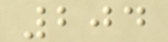204
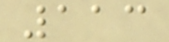113
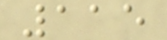115
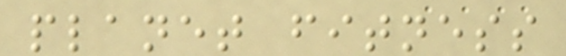planet fitness
